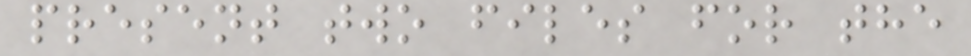present two files for the
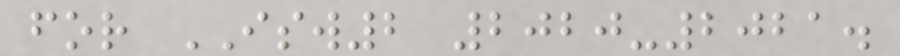for ISW2 2020-2021.
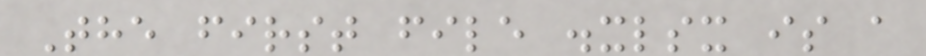The first file .xlsx is a
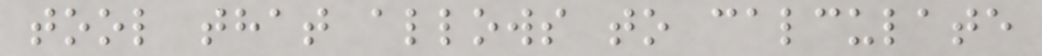tool that allows to calculate
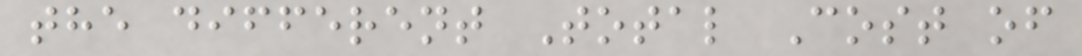the different Total Cost of
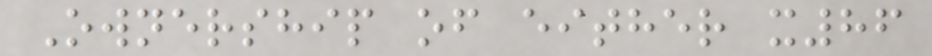Ownership of either x86
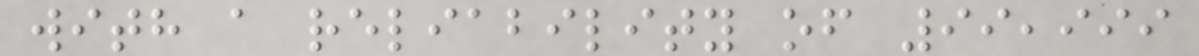with a reliability of 99,999
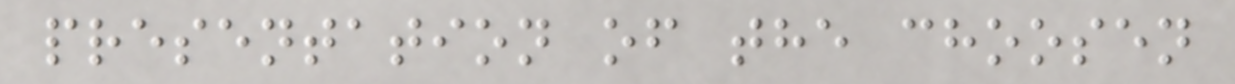presentation of the choosen
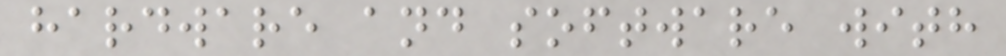hardware and software with
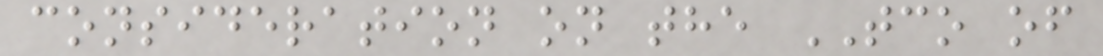consideration on the TCO of
